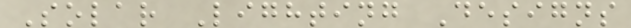Solar Lighting Designs
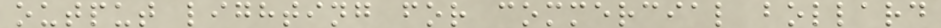output lighting for commercial bollard
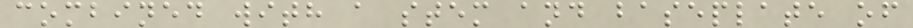combined with a stem and baseplate of
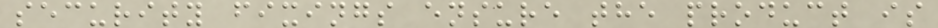security fixings ensure the product is
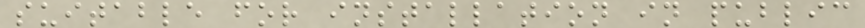suitable for installation in public
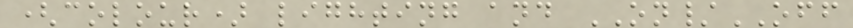(colour) lighting and ON/OFF
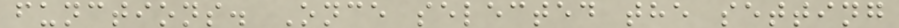functions. Once selected the setting
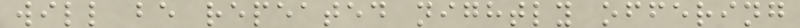will be repeated nightly offering
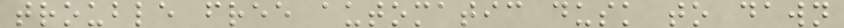trouble free automatic dusk to dawn
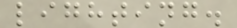lighting.
